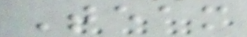Team
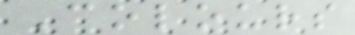Colours
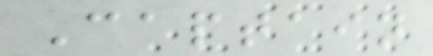Captain
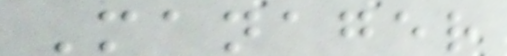Manager
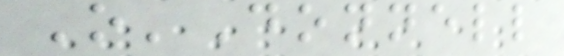O'Donnell
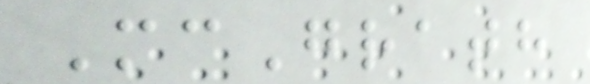McGrath
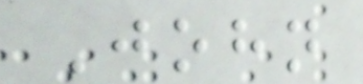John
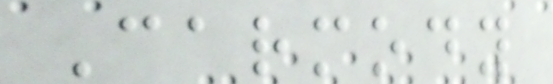Carmody
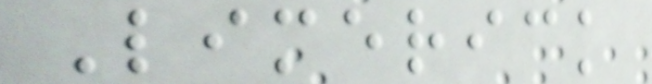Limerick
